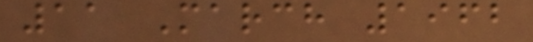11 March 1962
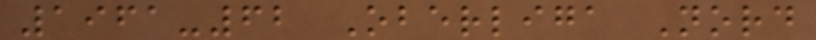1961-62 Oberliga Nord
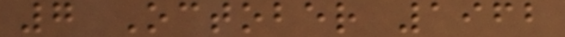7 October 1962
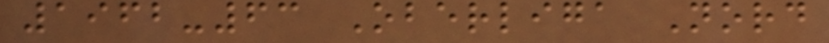1962-63 Oberliga Nord
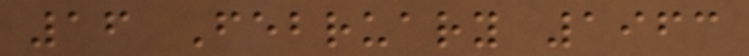16 February 1963
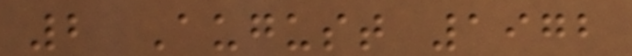2 August 1972
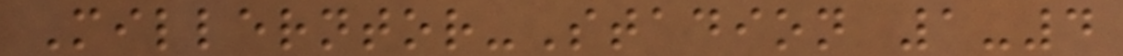Millerntor-Stadion 1-4
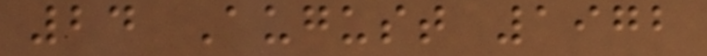24 August 1972
